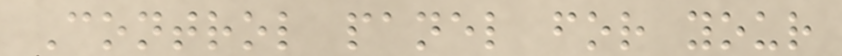Control panel for your
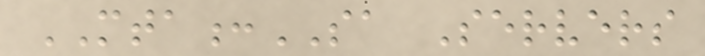MTA:SA Servers
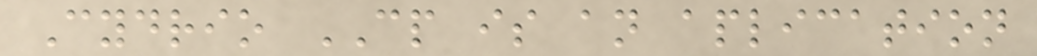Cydrio CP is an aplication
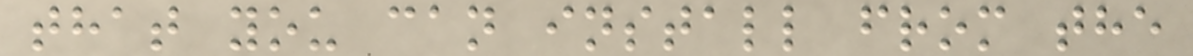that you can install from the
